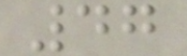47
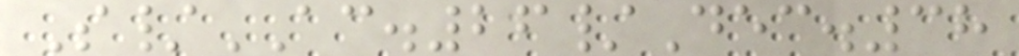S/AC.26/Dec.38
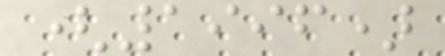(1996)
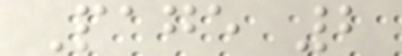Page 2
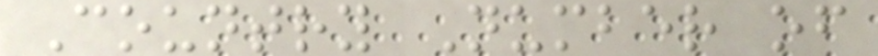Country Number of
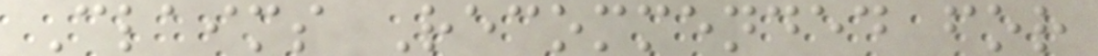Claims Recommended for
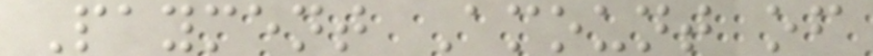Payment Amount of
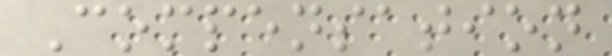Compensation
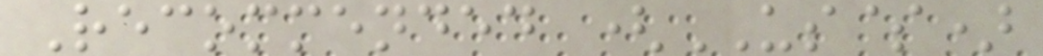Recommended (US$)
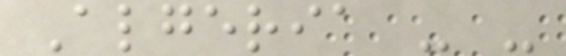Algeria - -
